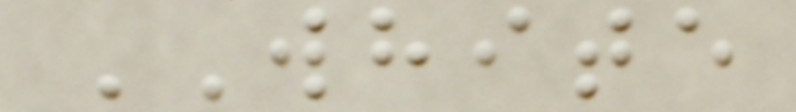WHITE
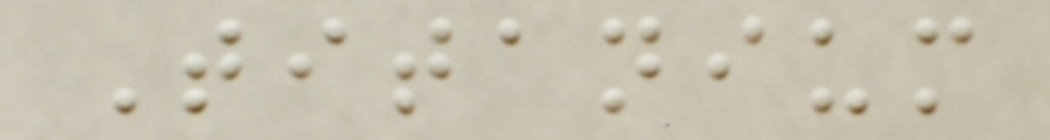Titanium
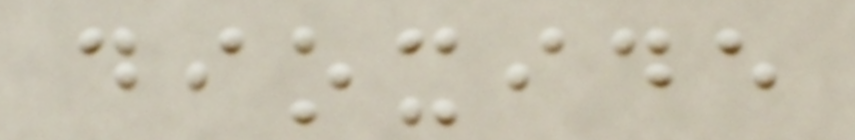dioxide
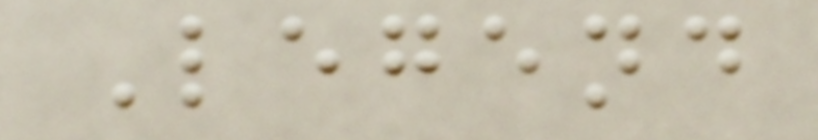Legend
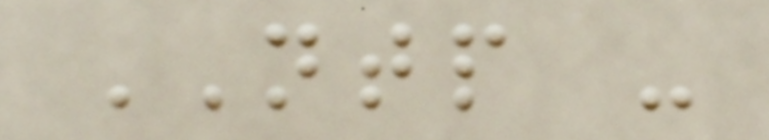NTP -
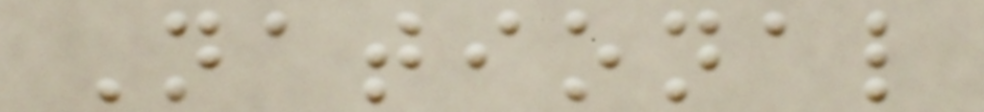National
